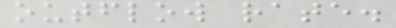outflow rate.
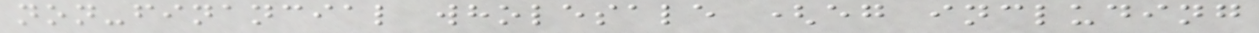non-financial wholesale (eg including
